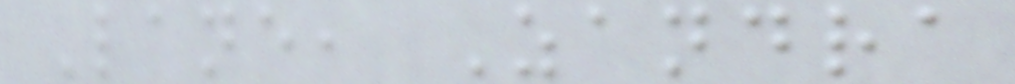Lane, Zandra
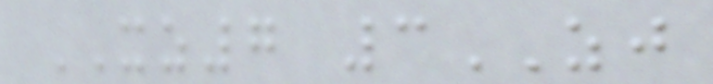XZ7 3ZJ
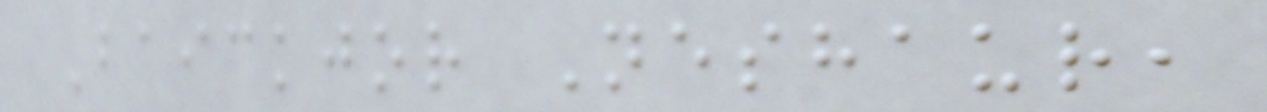Baickjor Neshaur,
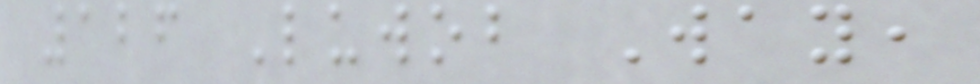126 Luwob Way,
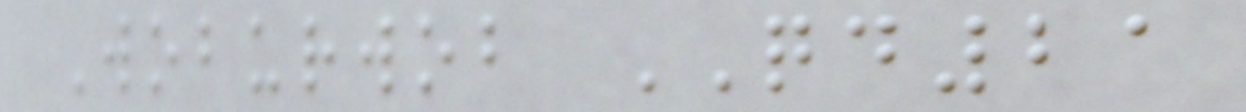Woburwob QD21
